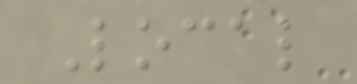Local
